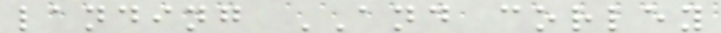landing AND corley
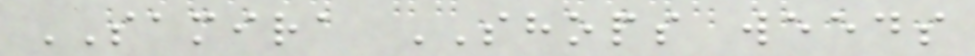SAMIRA SHOPS weeds
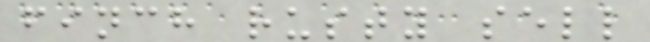finch rusty sell
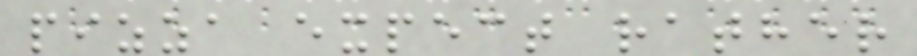pizza expect rather
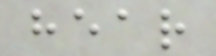hear
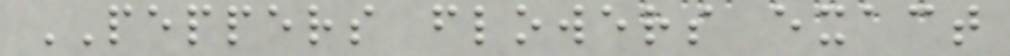PEPPERS flowers exact
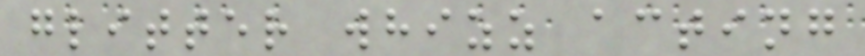glitter whizz acting
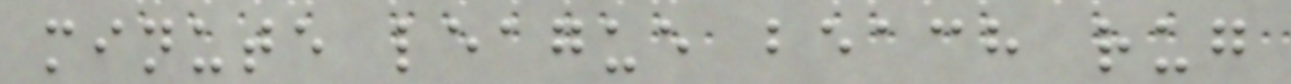minute league beach rug
